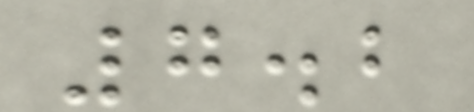7.2
